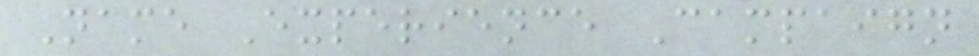Name Experience Campaign
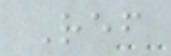Ref
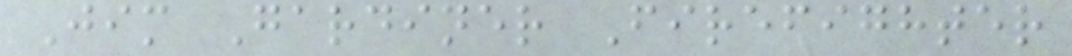Jim Gardiner Firefighter
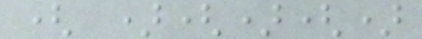( )()()
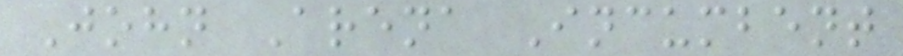John Arena Incumbent
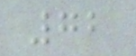72
